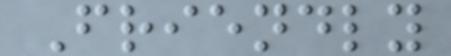Friendly
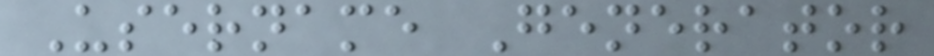Username Generator
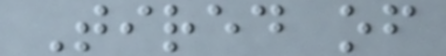Tired of
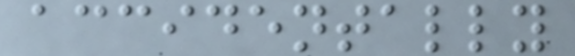accidentally
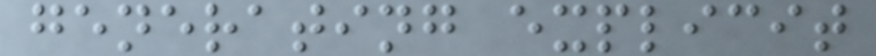generating explicit
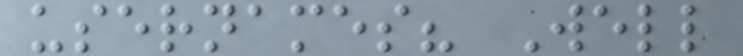usernames? Well
